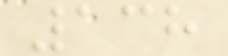138
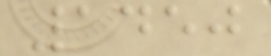1450
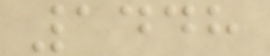1448
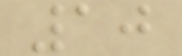10
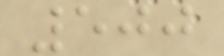500
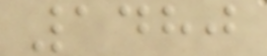1480
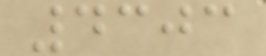4303
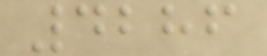4286
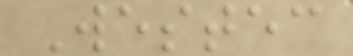Westec
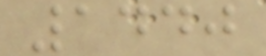1440
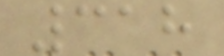318
